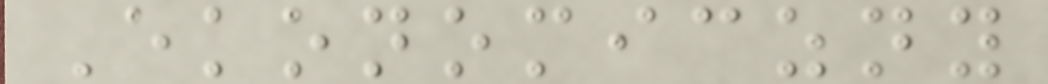Ekonomiczny
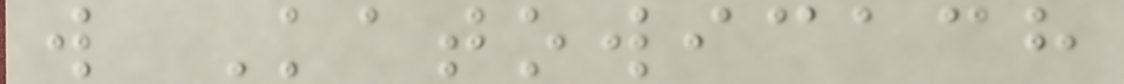w Katowicach
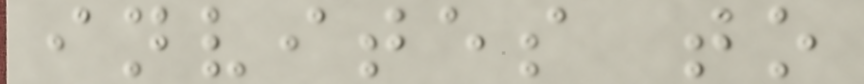invites to
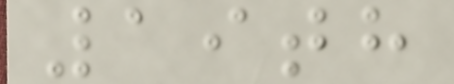19th
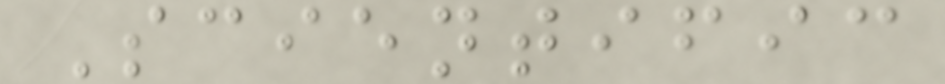Scientific
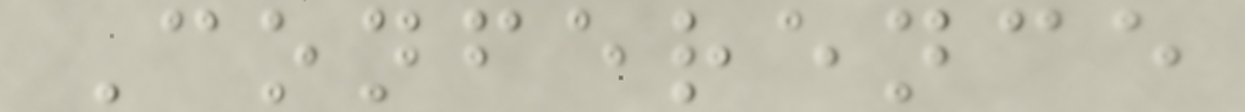Conference
